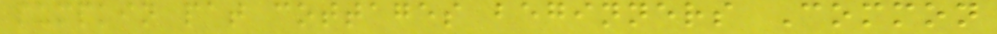pumpkin pat cottages beginners Common
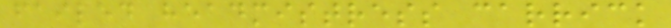failed headmistress carrick
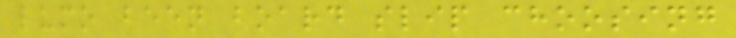lumo been board slip choosing
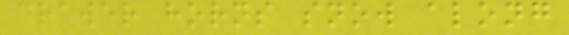drawer horns snow along
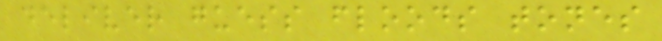deliver guess floods tones
